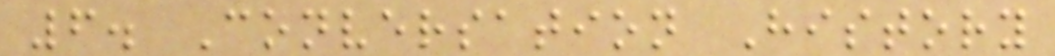6. Conversation History
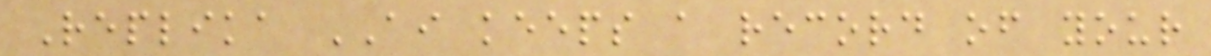Replika AI keeps a record of your
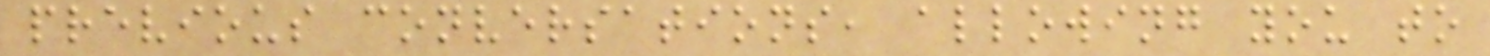previous conversations, allowing you to
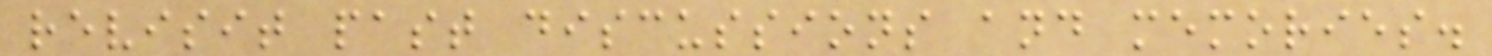revisit past discussions and memories.
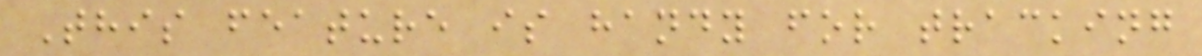This feature is handy for tracking
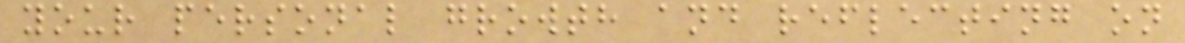your personal growth and reflecting on
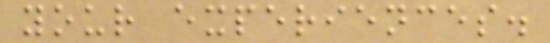your experiences.
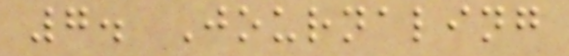7. Journaling
